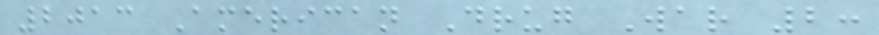2013 American Drug War 2:
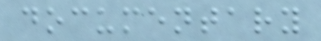documentary
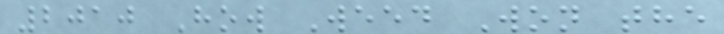2010 How Weed Won the
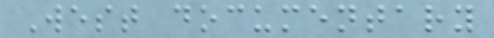West documentary
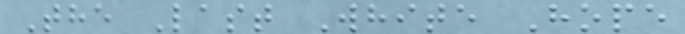The Last White Hope
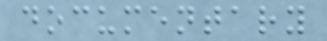documentary
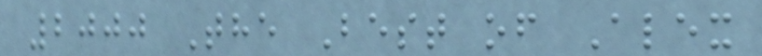2000 The Best of Alex
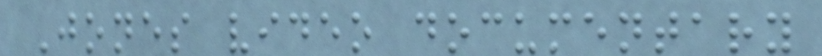Jones video documentary
